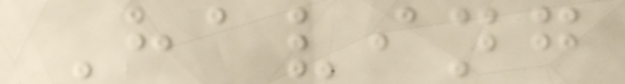Having
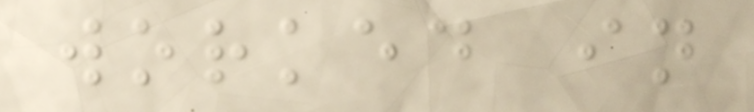worked in
